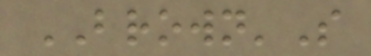BROWN'S
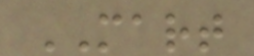MART
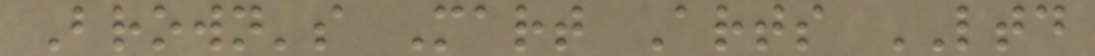Brown's Mart Arts LTD
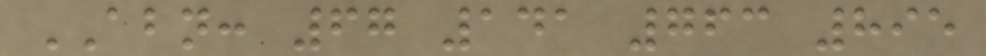ABN: 67 141 763 895
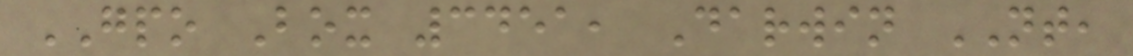GPO Box 3451, Darwin NT,
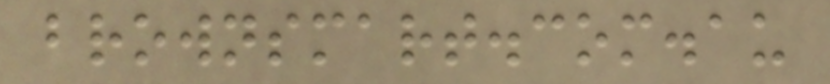brownsmart.com.au
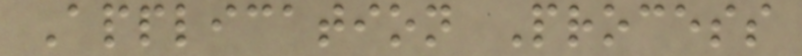Application Process
